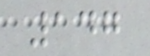147
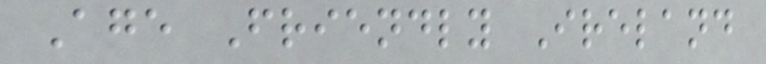Age Friendly Ireland
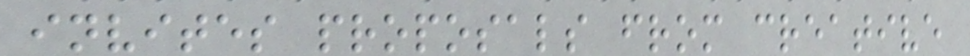invites proposals from creative
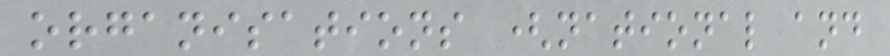organisations (national and
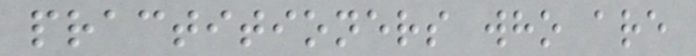practitioners who are
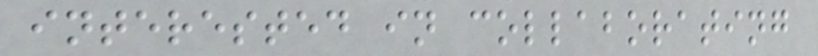interested in collaborating
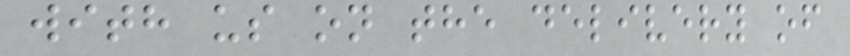with us on the delivery of
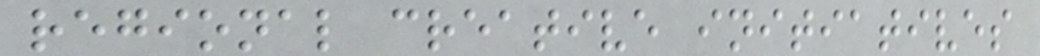regional creative initiatives
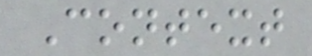Context
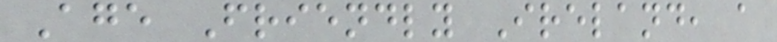Age Friendly Ireland, a
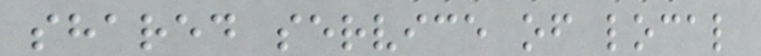shared service of local
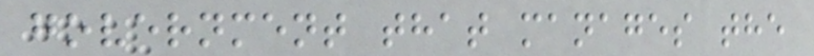government that manages the
